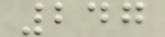247
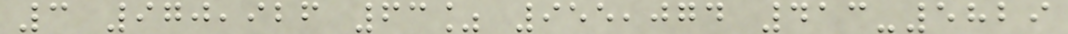3 970,926 63% 955,074 413-5829
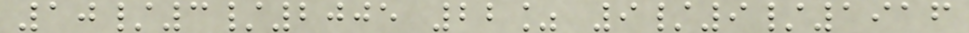10/3/2005 22% 9/9/1916
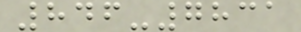846-7831
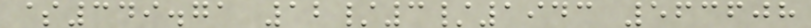$349.71 12/3/1943 563608
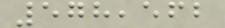578,562
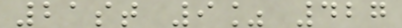21st 9% 427
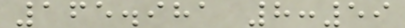165.981 8:59
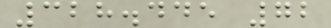328.445 72
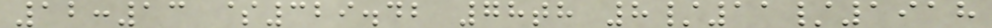12:13 $329.42 78th 8/11/1918
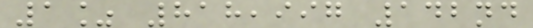1% 818,997 142nd
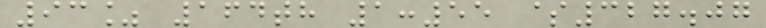93% 164th 1:55 $327.07
